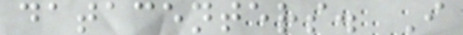datacenters. I
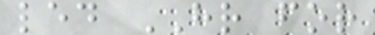led HR for
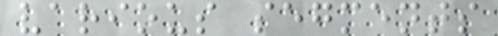various segments
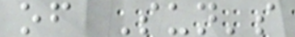of Sun's
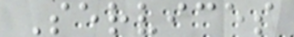Services
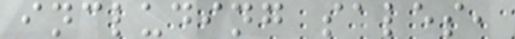including sales,
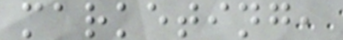marketing,
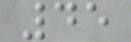45
